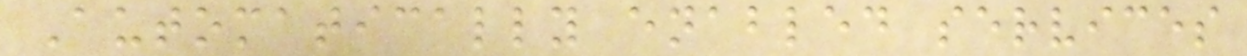Automatically enabled services
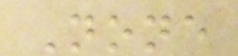None
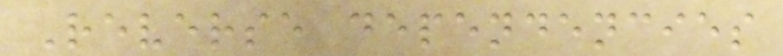Reverse dependencies
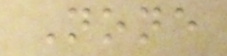None
